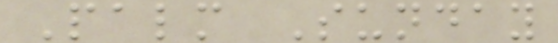Palm Sunday
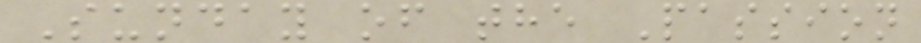Sunday of the Passion
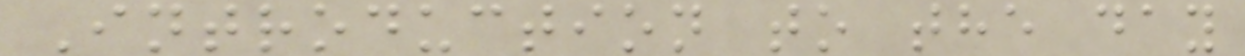Introduction to the day
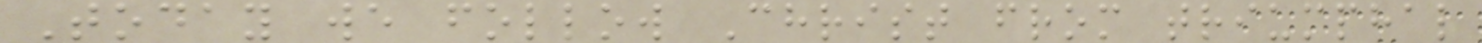Today we follow Christ from triumphal
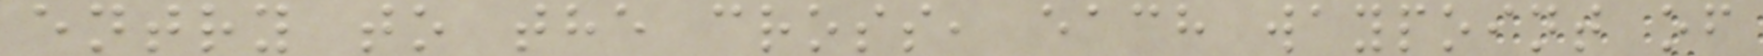entry to the cross, each waypoint of
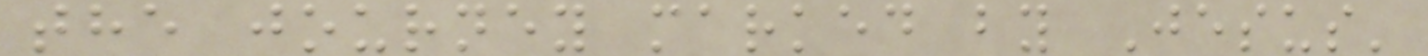the journey marked by Jesus'
